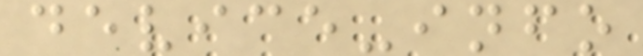device-info
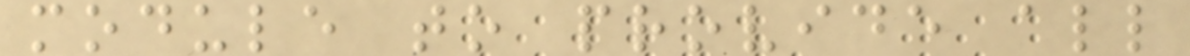module to provide all
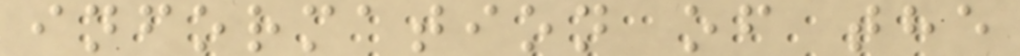information of the
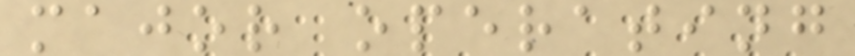major operating
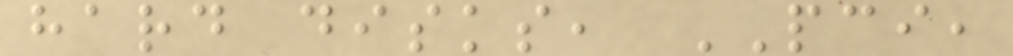hard disks, PCI,
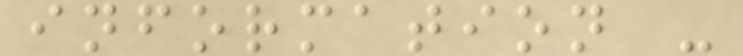information -
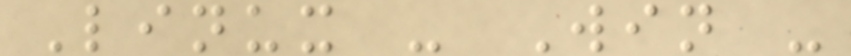Linux - Win -
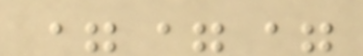===
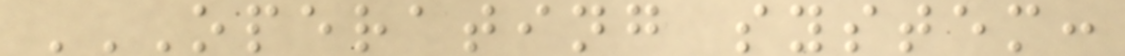OPERATING SYSTEM:
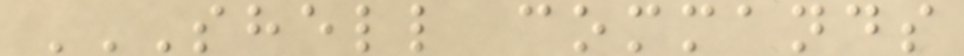SHELL COMMANDS
